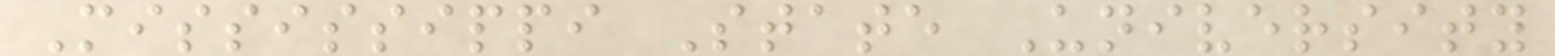Mississippi State University
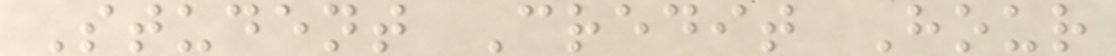Student Credit Hour
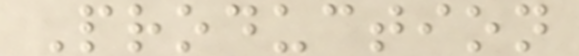Production
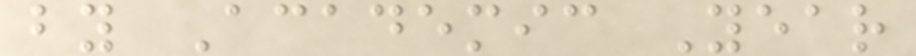by Academic Year
